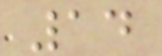14
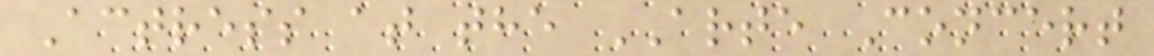Actress at the ARTE Concert
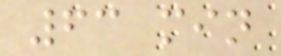63 min
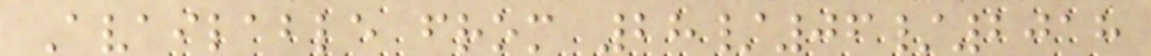Available from 28/06/2018
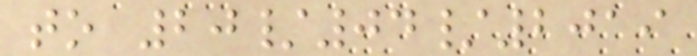to 20/04/2019
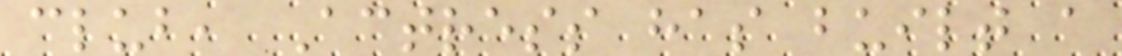club, Actress has built a
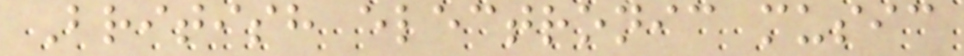British electronic music
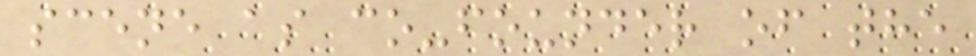scene as co-founder of the
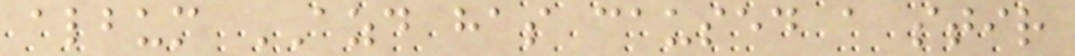album AZD has caused a stir
